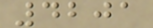4201
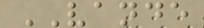VANDE
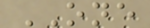ONE
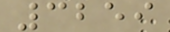3259
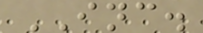INC.
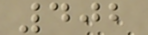402
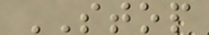STOP
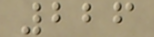226
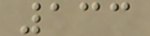133
